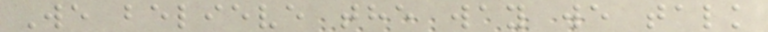We believe the way we talk
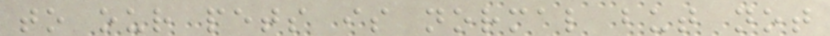to our pets is normal but not
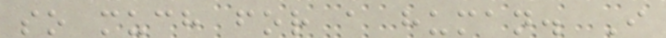so much for a human. I
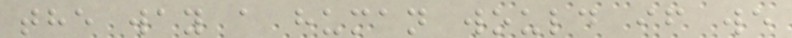the way a human would if we
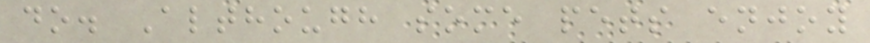do. Although some pets enjoy
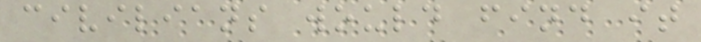civilians would find it
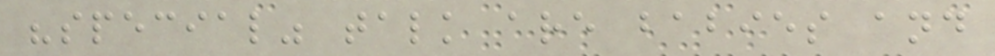"special" talk are babies and
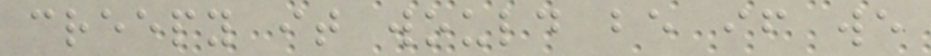creepy it would be if we
